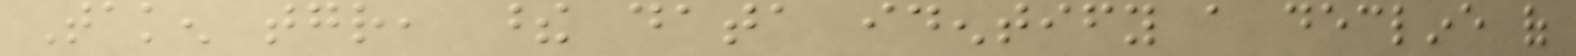Taken together, these data identify a decline of
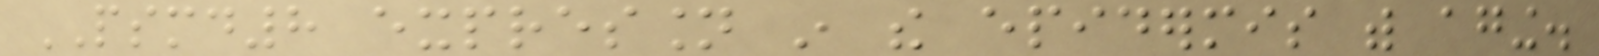PSMD8 expression in the epidermis with aging.
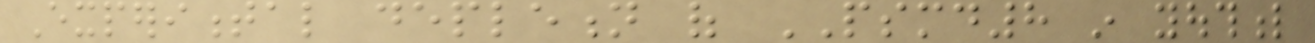Experimental depletion of PSMD8 in youthful
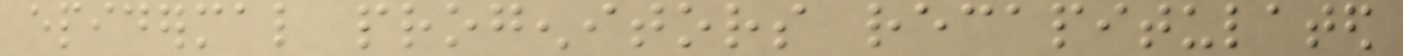epidermal progenitors recapitulated
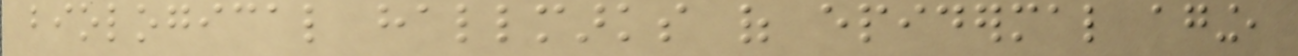biological hallmarks of epidermal aging,
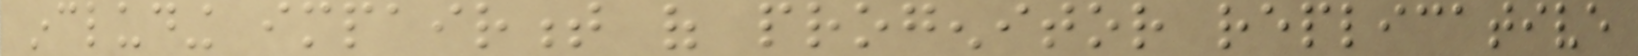including impairment of progenitor replicative
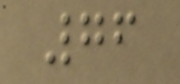76
